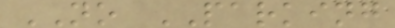NO PARKING
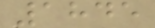1845
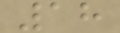18
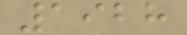1928
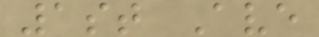1st Ave
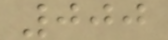000
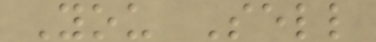You Sell
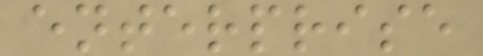enterprise
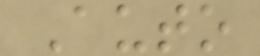Auto
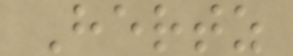Hertz
